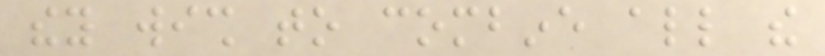they wish to combine all the
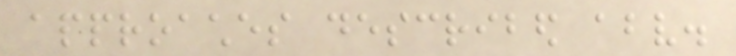approaches described above.
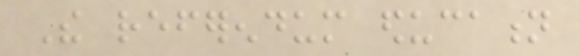The referendum education
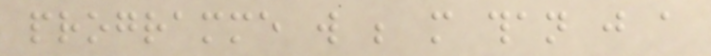programme will be more than just a
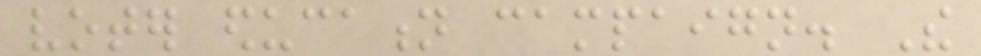voter education campaign. The
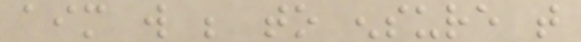aim will be to ensure that
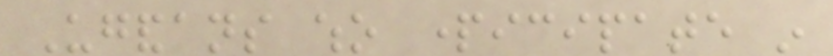Ugandans who participate in
